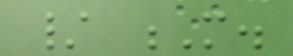/ M.
